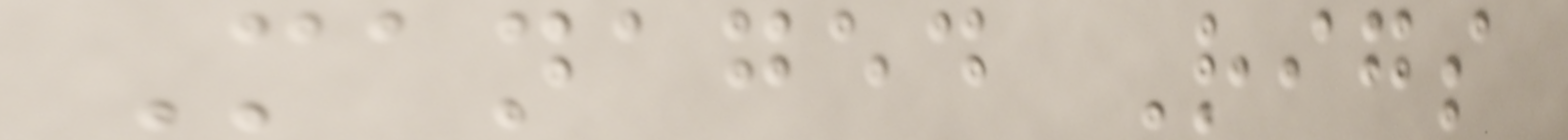Managed Rigs
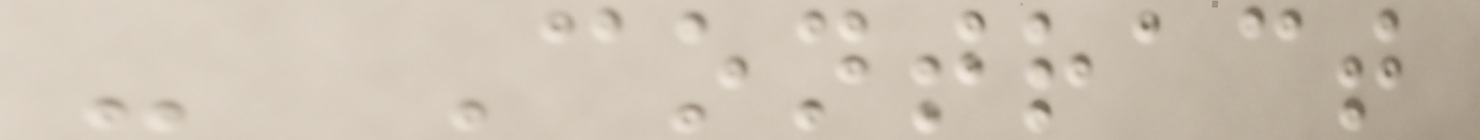- Contract
